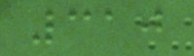310
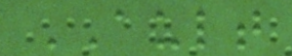AULT
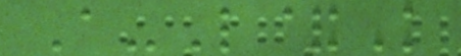A-L&K
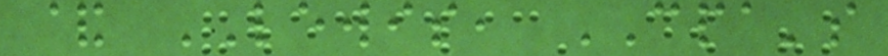& LEWIS, CPA's
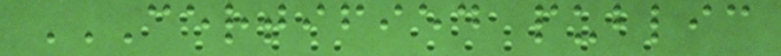CERTIFIED PUBLIC
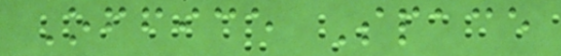Office Space
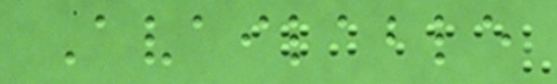Available
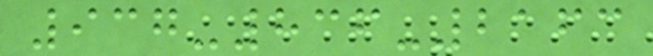937-836-2163
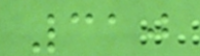310
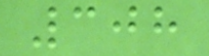308
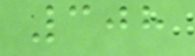308
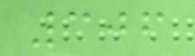306
